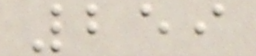259
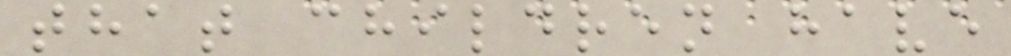that children have
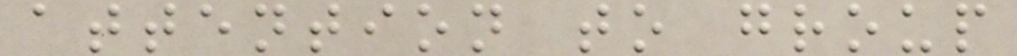attention to group
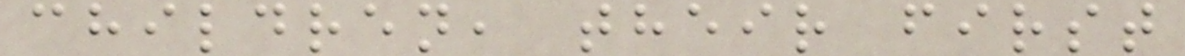children, their first
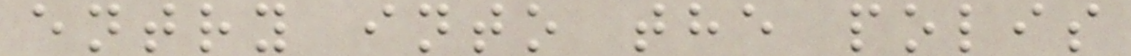entry into the polis
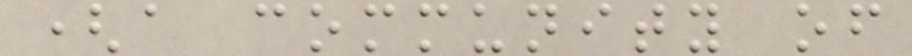(a community of
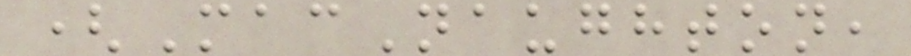(MacNaughton,
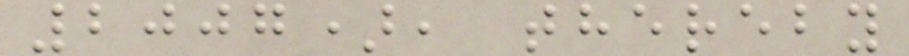2007), thereby
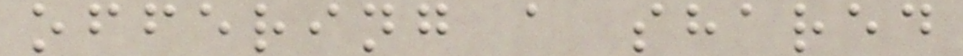offering a shared
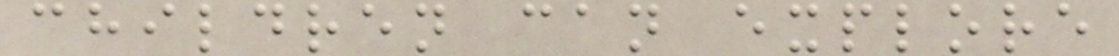children can explore
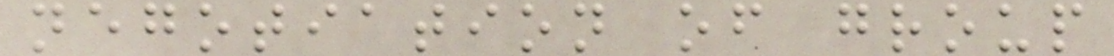negotiation of group
